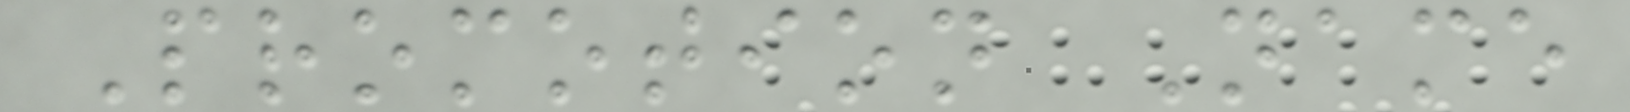Promotion Name
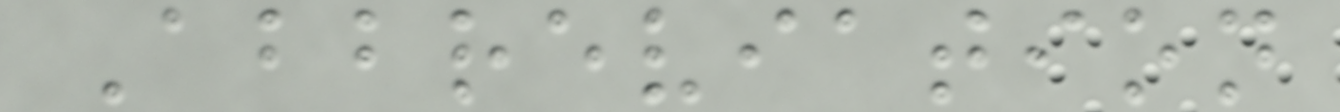Abbreviation
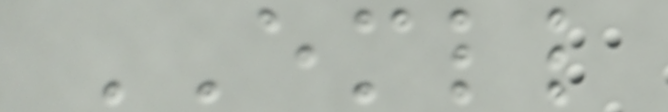EMLL
